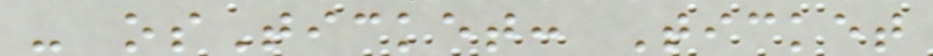- osTicket: Ticket
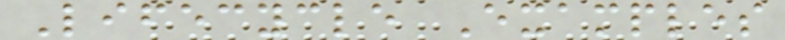Lifecycle Examples
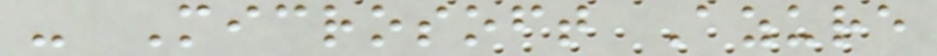- Microsoft Azure
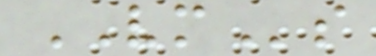VMs
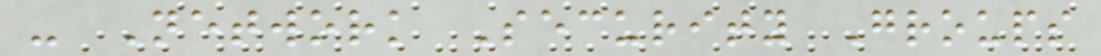- Network Security Groups
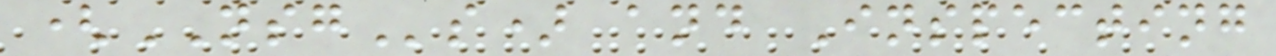(NSGs) and Inspecting
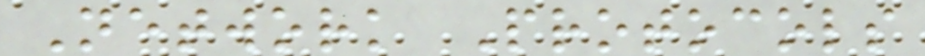Network Protocols
